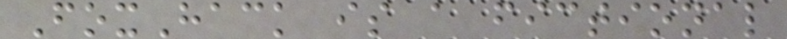FoxHack is a fictional
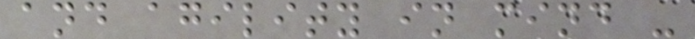and agility in mind -
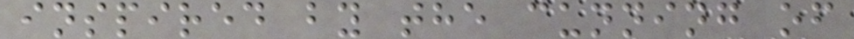inspired by the cunning of
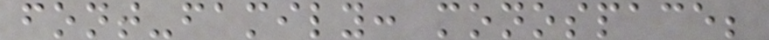font-family: monospace;
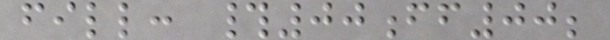fill: #00ff00;
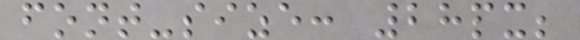font-size: 28px;
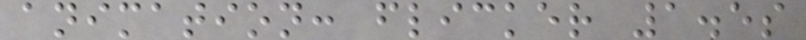animation: flicker 1.5s
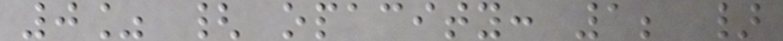0% { opacity: 1; }
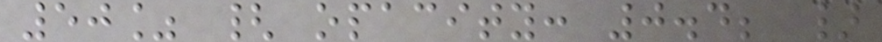50% { opacity: 0.4; }
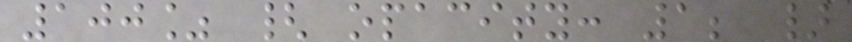100% { opacity: 1; }
